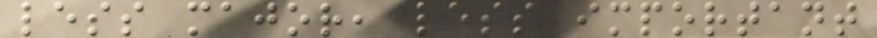less major, less important
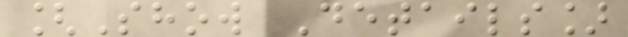[Show Details]
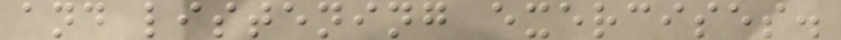and listening exercises.
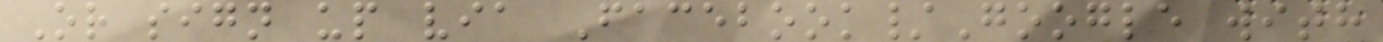Or sign up via Facebook/Google with
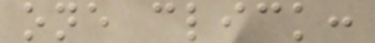one click:
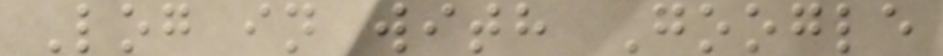Log in with Google
